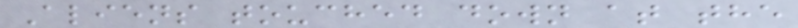Aliens touched down at the
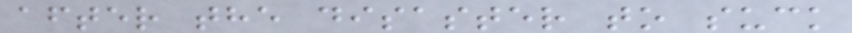after the disaster to suck
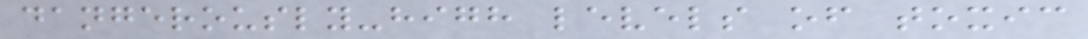dangerously-high levels of toxic
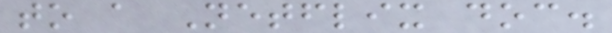to a Netflix doc.
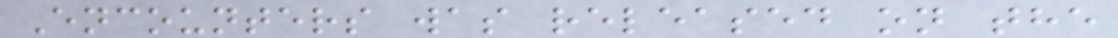Encounters was released on the
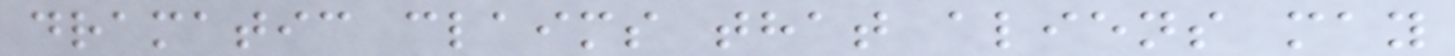dramatic claims that aliens may
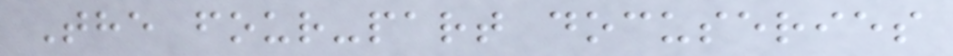The four-part docuseries
